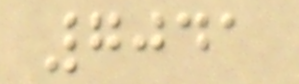7041
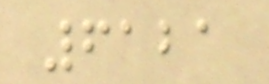6121
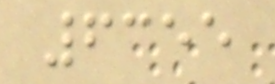6355
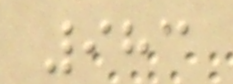983
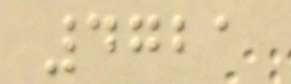4721
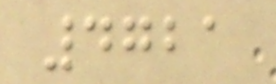4721
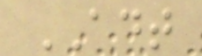ADT
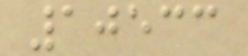10533
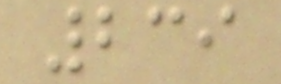239
